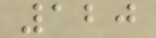120
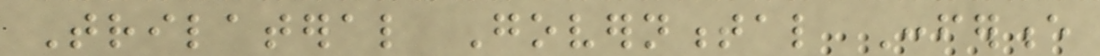Trilateral Governmental Conference
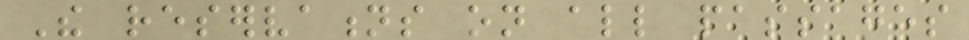The reservations on all passages
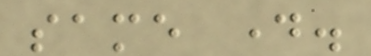same day.
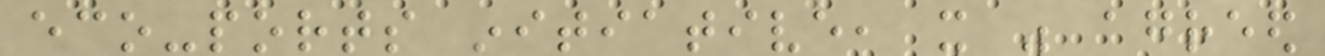eco-ports initiative, it was agreed
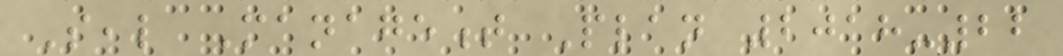Seal Management Plan 2018-22
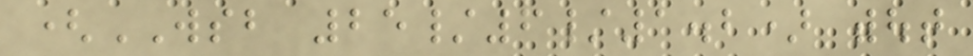(WSB 25/6/1.2) without
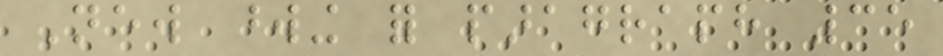New wording for paragraph 35
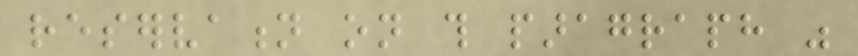reservation on this paragraph was
